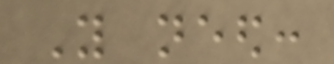You need:
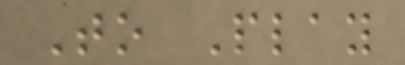To Play
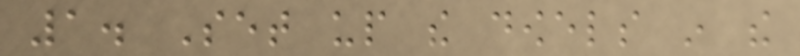1. Set up the dowels in the
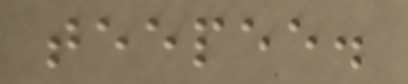teepee.
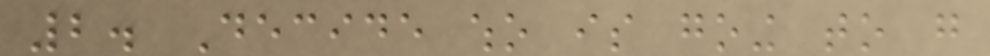2. Decide who is going to go
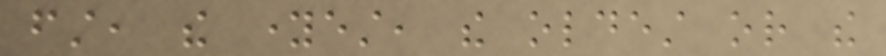first, the youngest, the oldest or the
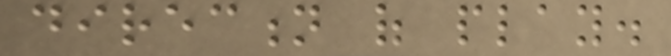direction of play.
